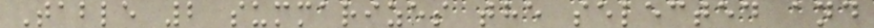Table 2 summarizes the selected and
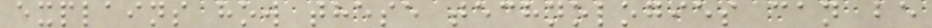explains how these technologies can be
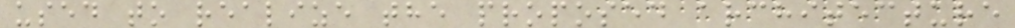used to realize the proposed architecture
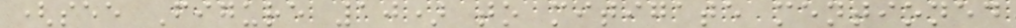(see Figure 10) to mitigate mentioned
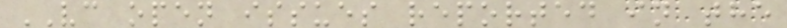VC open issues reported in the
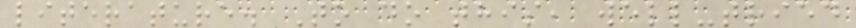literature. To do this, well-tried
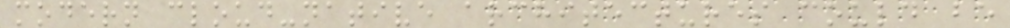modern cloud-native architectures could be
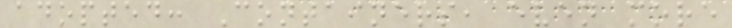adopted: Containers, even more
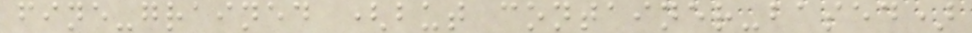fine-grained (but container-based)
